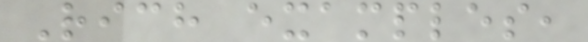Rich examples,
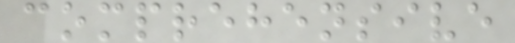comprehensive
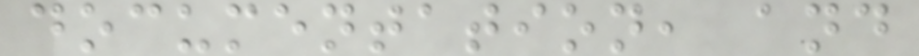documentation, and
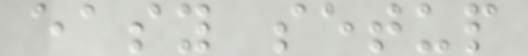easy setup
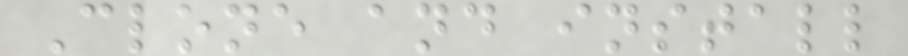Clone and install
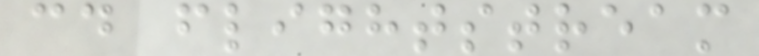cd flightstream
